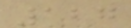127
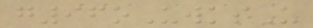g96oUwksU
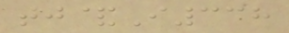tj&I338
